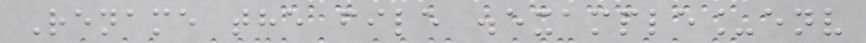Rename the file .example_env
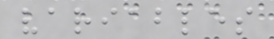variables
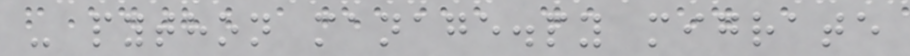- python manage.py migrate
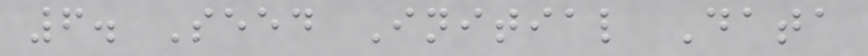6. Seed Initial Data
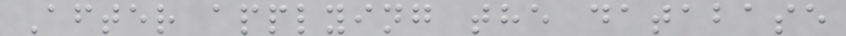After applying the database
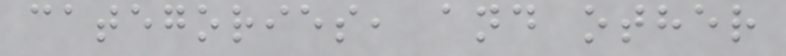categories, and other
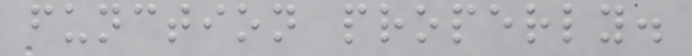function properly.
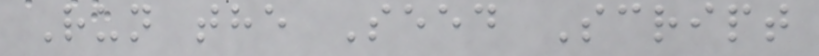Run the Seed Script
